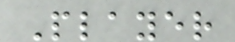Player
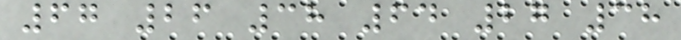67 26 38 64 27 38
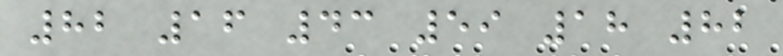82 16 43 59 18 82
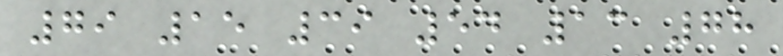79 15 39 54 13 78
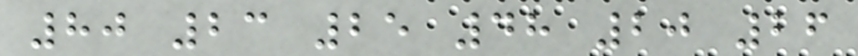80 23 25 48 20 26
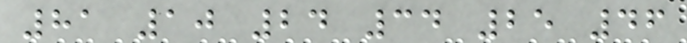81 10 24 34 25 46
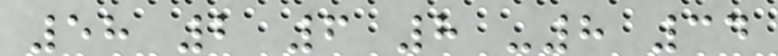58 2 6 8 -8 34
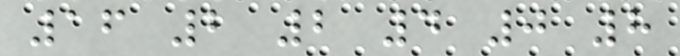16 2 2 4 0 8
